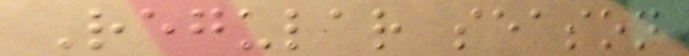Regular season
